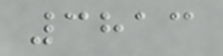3813
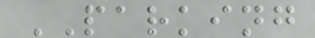PARKING
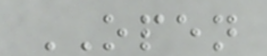OPEN
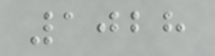1028
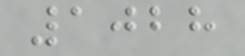1028
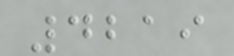4219
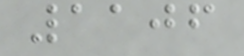1106
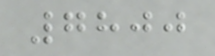7800
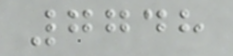7748
